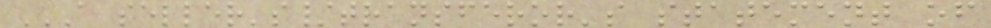A SELLER'S/TRANSFEROR'S STATEMENT OF
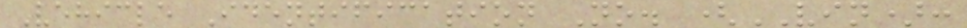Vehicle Identification No. (VIN):
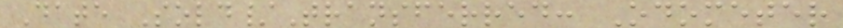Date Sold/Transferred: Odometer
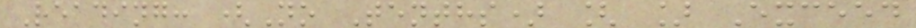Reading: (No Tenths) [ ] Exceed
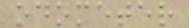odometer
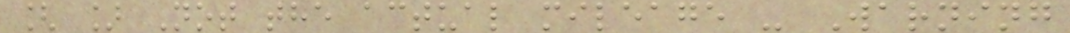[ ] Not the actual mileage - Warning
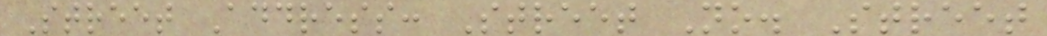Street Address: Street No. Street
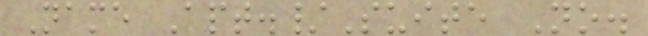Name Apt./Suite No.
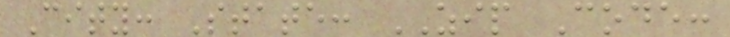City: State: ZIP Code:
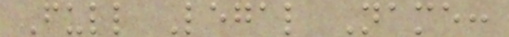Full Legal Name:
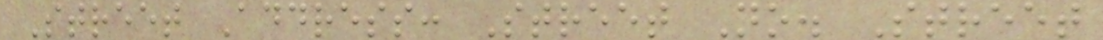Street Address: Street No. Street
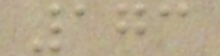173
